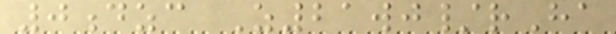0dzc Z21wj/rHa
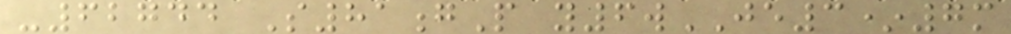-62744 S81gP y6wJE3*7m
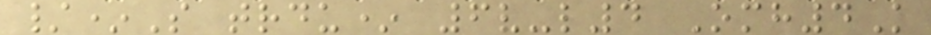/*S trdu* 6v-l4 Omh4K
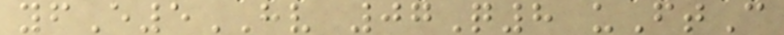yfE5HV 07Q8 uFtC
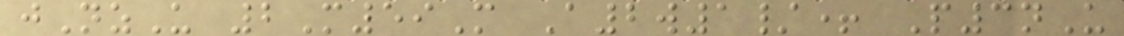jNzU 2M59M A2w1/+ P3nU
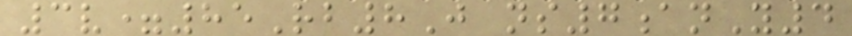3v=85Rb8J ns7anY4
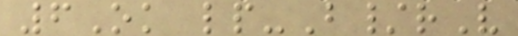6Ok lp-B/rV
